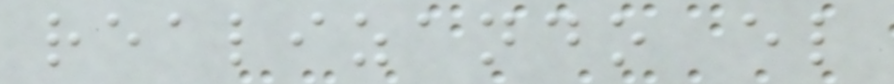realizando el
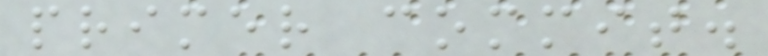primer commit.
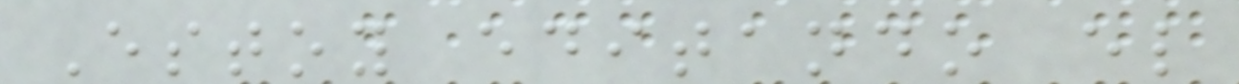Estoy editando el
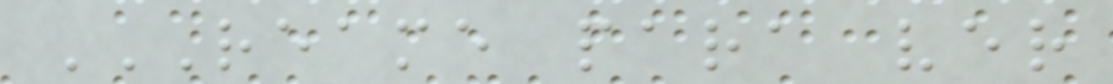REAME PARA VER
